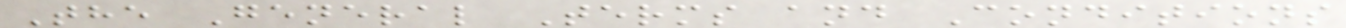The General Terms and Conditions
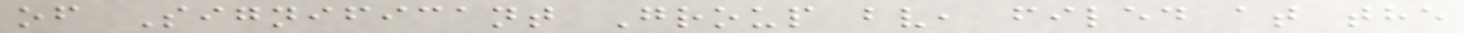of Significant Group bv, filed at the
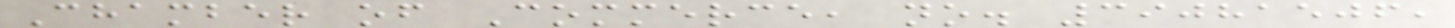Chamber of Commerce, no. 39081506,
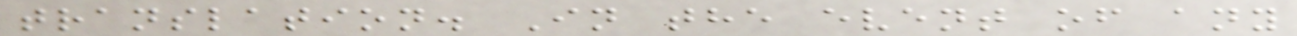translation. In the event of any
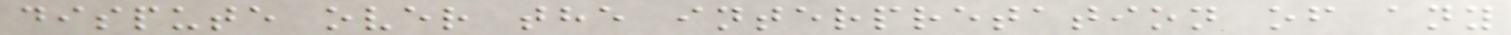dispute over the interpretation of any
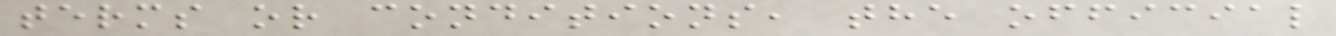terms or conditions, the official
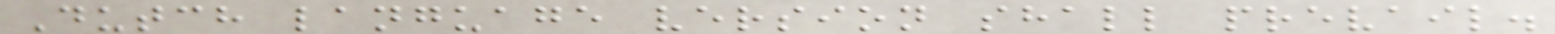Dutch language version shall prevail.
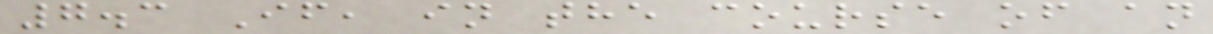7.3 If, in the course of an
